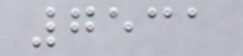7531
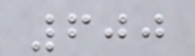600
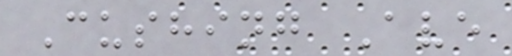Cushing Ave
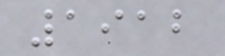1912
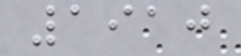1910
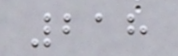218
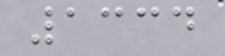1334
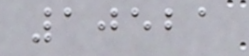10521
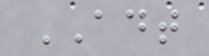ADT
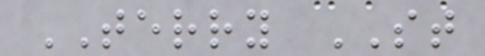TERRY ST
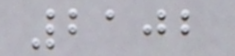2102
